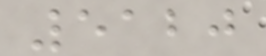5120
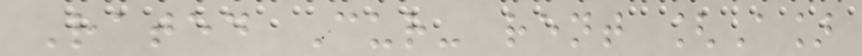Rated Cur- rent [A]
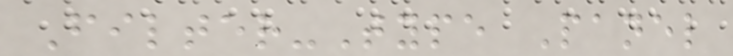Filter-Type Panel
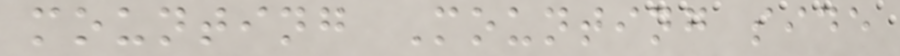mounting Mounting side
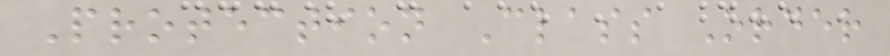Protection Class Order
